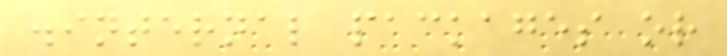.internal packages or
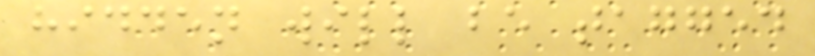hidden will be tagged
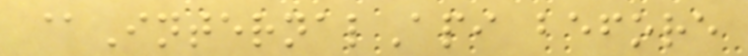@InternalApi before
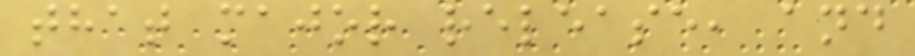that major release, and
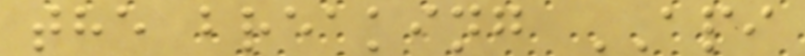the breaking API
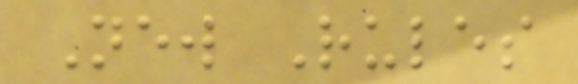New Rules
